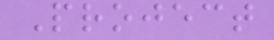Project
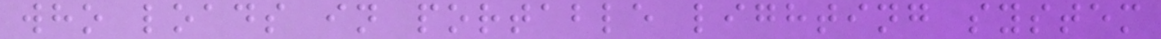who loads in portable lighting system
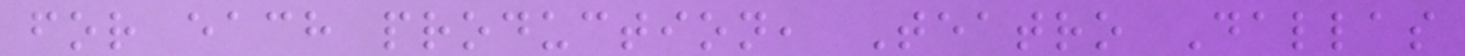for each production, Teatro Dallas
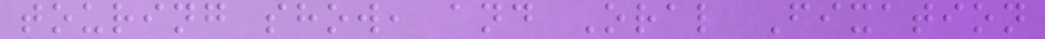touring show, and Oral Fixation
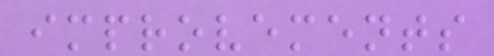improvements
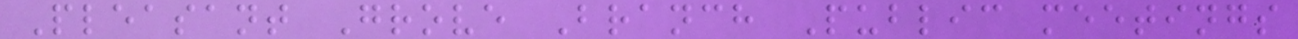Pleasant Grove Branch Public meetings
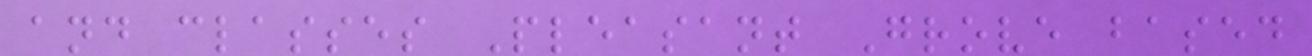and classes Pleasant Grove based
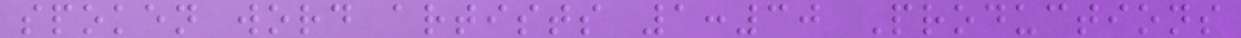spoken word artists 1:30 Productions
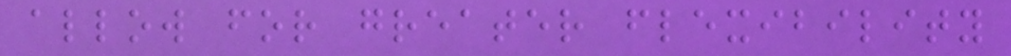allow for greater flexibility
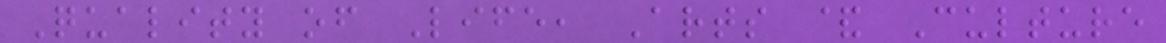Quality of Life, Arts & Culture
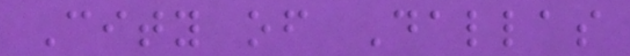City of Dallas
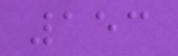153
